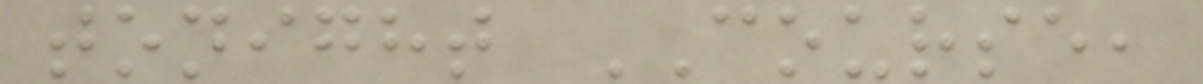tonight COURSE,
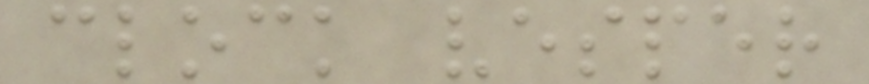clock vesper
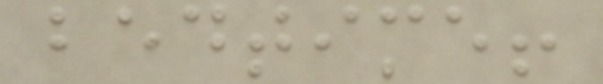bedtime!
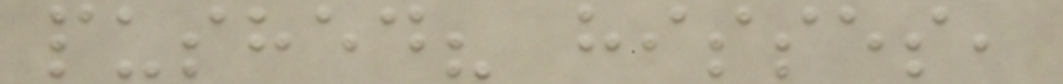pushed? hisses,
